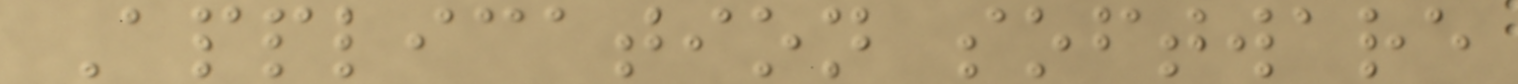Application software
